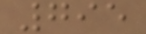795
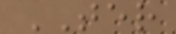TER
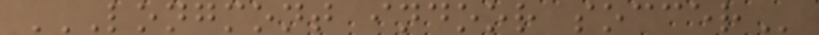LONGMONT INDOOR SOCCER
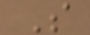S
